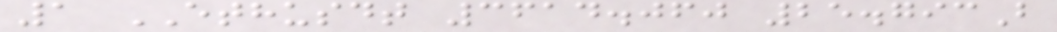1 ETHUSDT 3614.060 25.793B
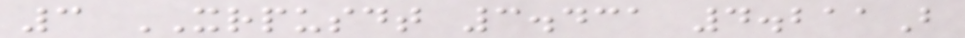3 XRPUSDT 3.431 4.211B
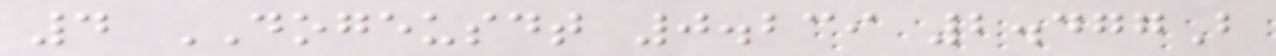4 DOGEUSDT 0.239 2.477B
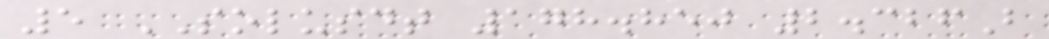5 SOLUSDT 178.850 2.326B
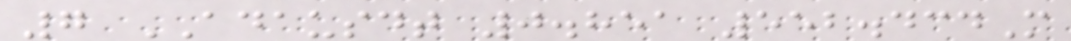7 ADAUSDT 0.851 552.434M
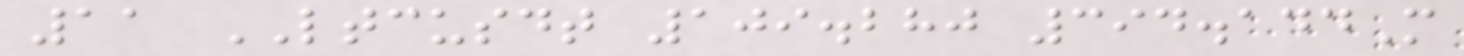11 LTCUSDT 109.280 394.144M
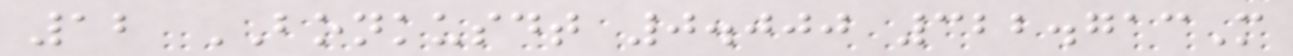12 BONKUSDT 0.000 322.713M
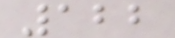122
